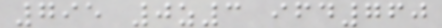795 0z3 ifd760
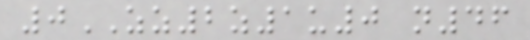0ZZ2z1u0 n46
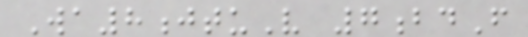Wa8jtuV 7bdF
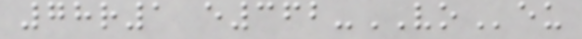78r1 e362-VOeu
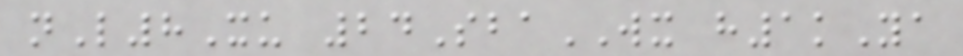nL8Xu 24SbaWX h1kYa
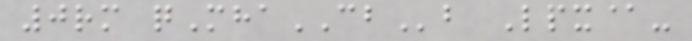0rm qMhaCBb Lpx@-
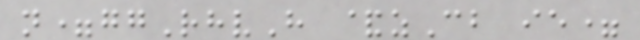n=ggRhvH &zCb ie=
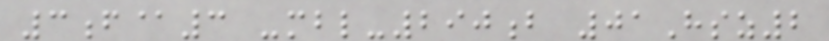3f@3 -mbl-290b 01Hsz2
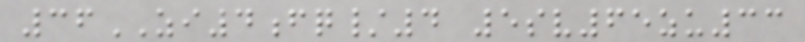36ZI4fq/4 5sv65zu33
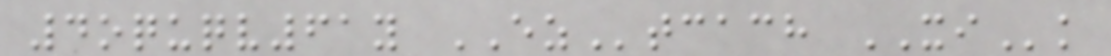4oquqv61y EZtcach XIk
